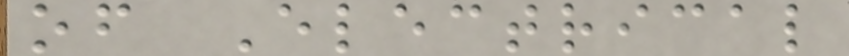of Electrical
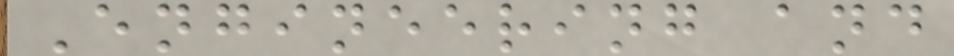Engineering and
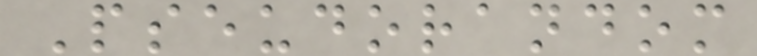Pseudorandom
